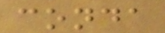conda
